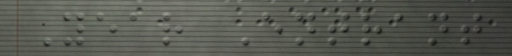Year Entrant
